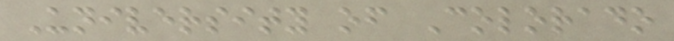University of Colorado
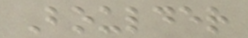Boulder
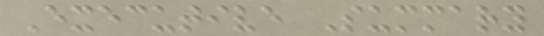Executive Summary
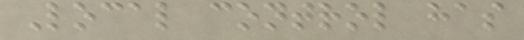Local control has
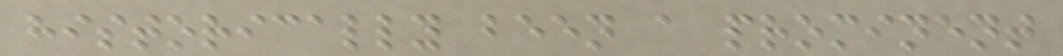historically been a prominent
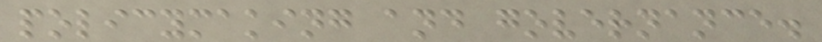policymaking and governance.
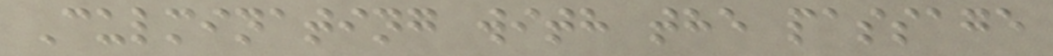Culminating with the passage
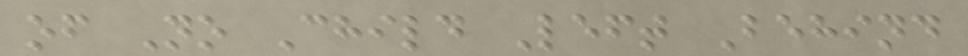of No Child Left Behind
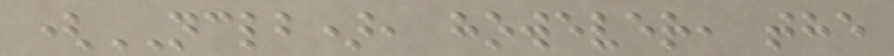(NCLB), however, the
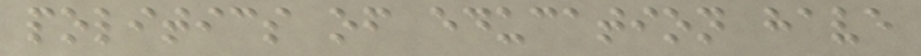politics of education have
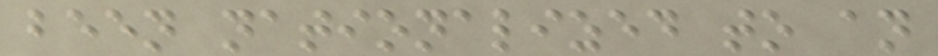been nationalized to an
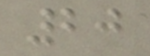20
